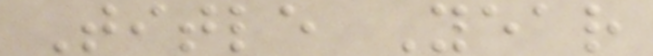Title Year
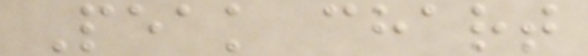Peak chart
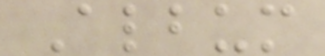Album
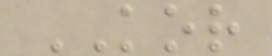KOR
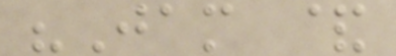"Jam &
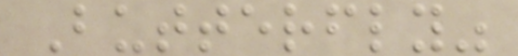Butterfly"
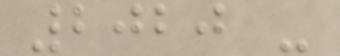2020 -
